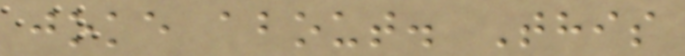joke about. This
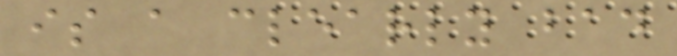is a clearly bad
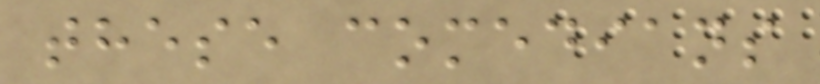these comedians
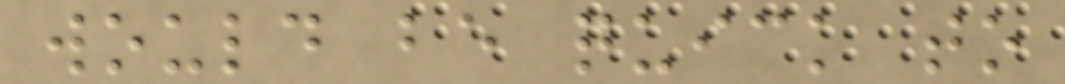would be quick to
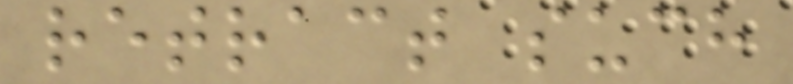retract such
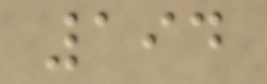194
